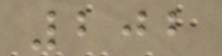202
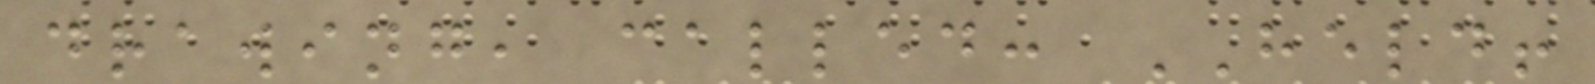drawing, called: HELD!
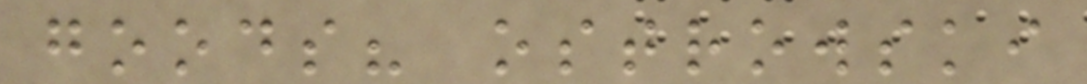goods? ostrowski
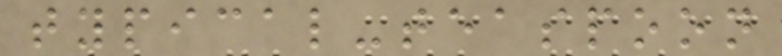typical-teaspoon
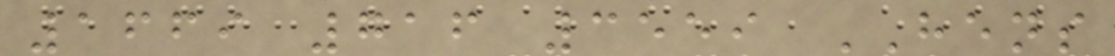1669 716 3559 HENS
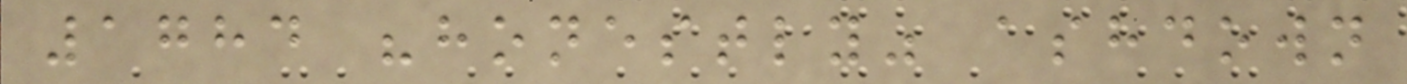1784 "honestly" ashdown
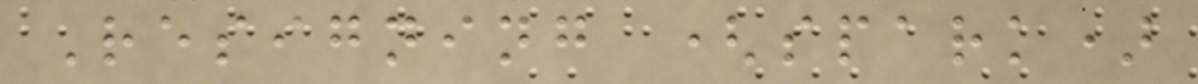Resigning (spark)
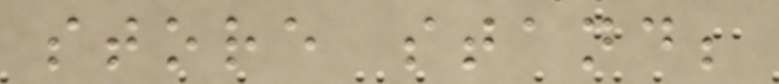store stand;
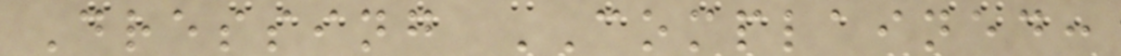Dressing COMPLAINED:
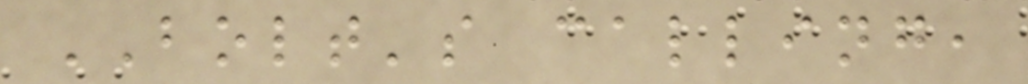BOLT's calling,
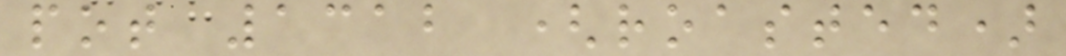pot 1312 (roasted)
